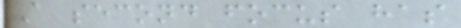A second focus has
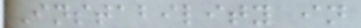Instability in
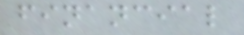financial
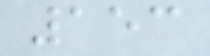153
